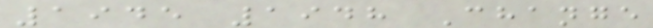1945 1948 Change
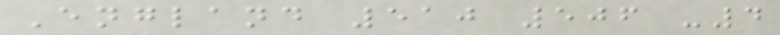England 510 506 -4
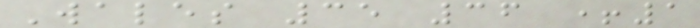Wales 35 36 +1
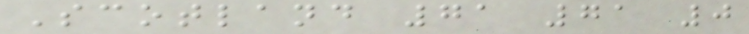Scotland 71 71 0
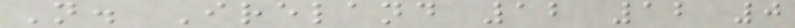N. Ireland 12 12 0
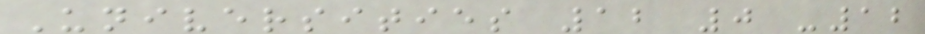Universities 12 0 -12
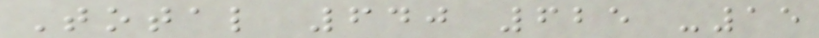Total 640 625 -15
